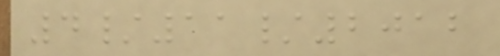4/11/2012
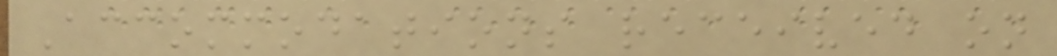Accommodations received on
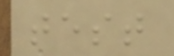test
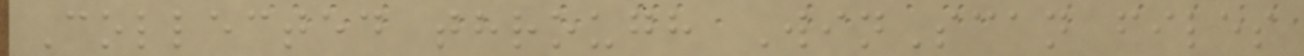Collected through WinScan files
